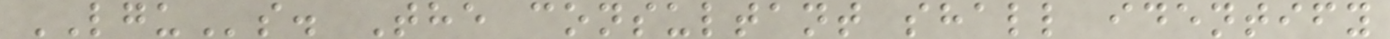LGUs. The consultant shall identify
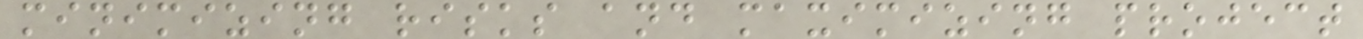minimizing risks and maximizing project
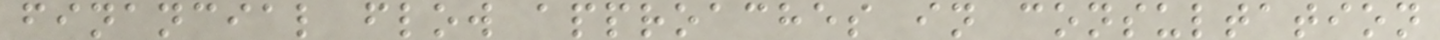financial flow approaches in consultation
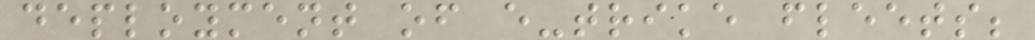deployment of e-trike fleets;
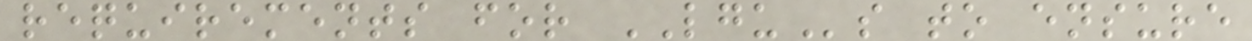requirements for LGUs to ensure
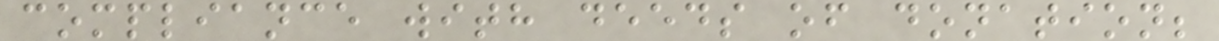compliance with deeds of donation;
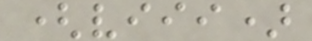(viii)
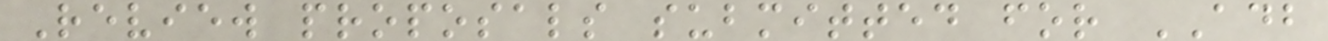Review proposals submitted for ADB
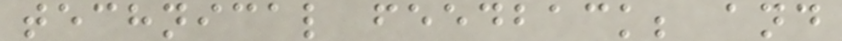technical feedback; and
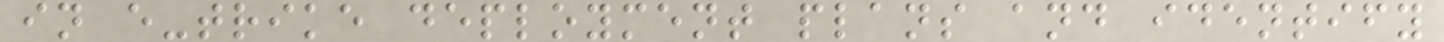in e-trike deployment plans and identify
